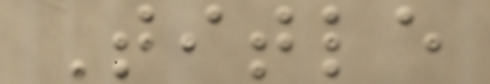Title
